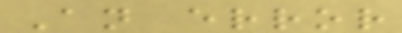An error
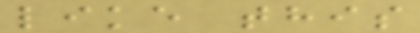like this
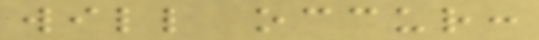will occur:
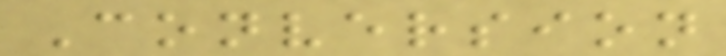Conversion
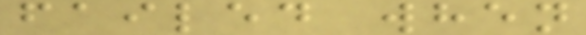failed when
